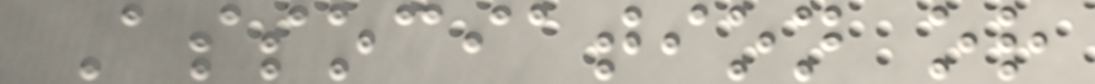Association or
